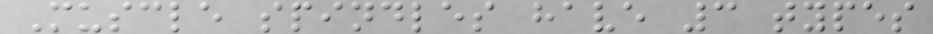Muscle spindles have 3 types
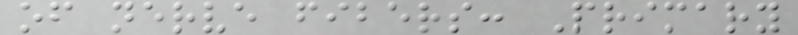of nerve fibers: Primary
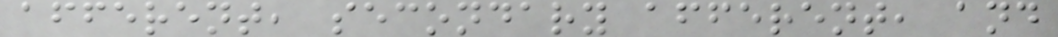afferent, secondary afferent, and
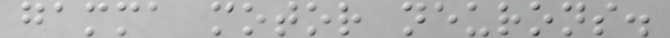gamma motor neurons.
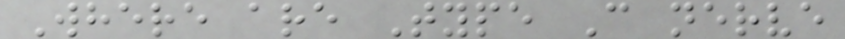Where are Type C nerve
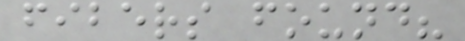fibers found?
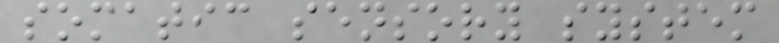somatic sensory system
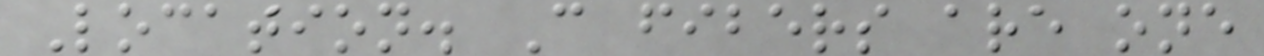Location. C fibers are one
